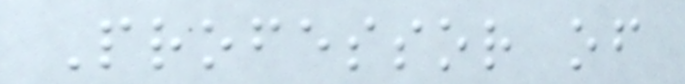Professor of
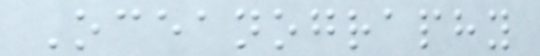Oceanography
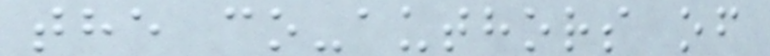the co-authors of
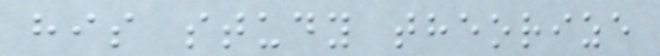his study theorize
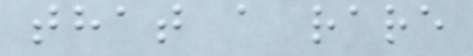that a rare
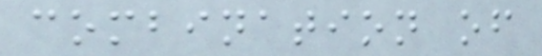combination of
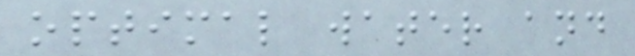optimal water and
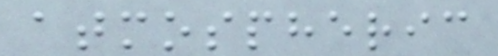atmospheric
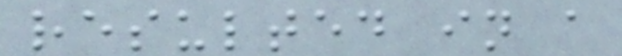resulted in a
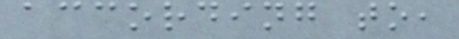according to,
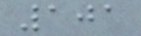101
